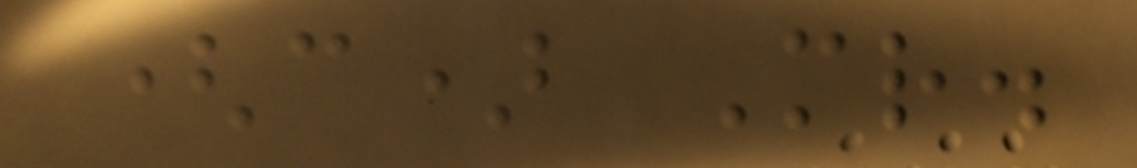(c) Mr.
